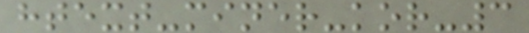htext-miner-kor-3
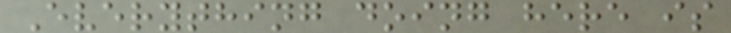Everything doing here is
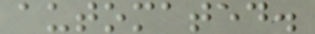automated.
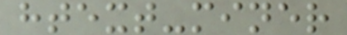htext-miner
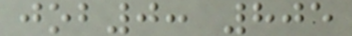job0: 805
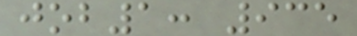job1: 935
